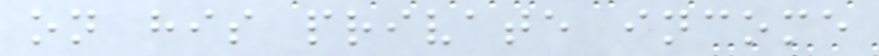on his private income
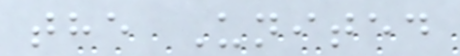the United
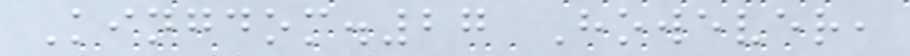Kingdom.27 However,
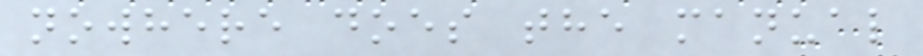nowhere does the manual
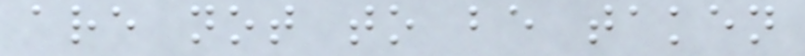are not to be taken
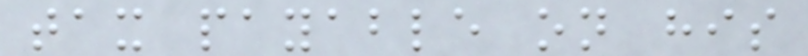tax payable on his
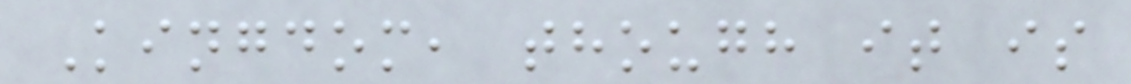Kingdom, though it is
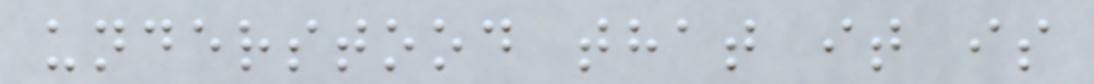understood that it is
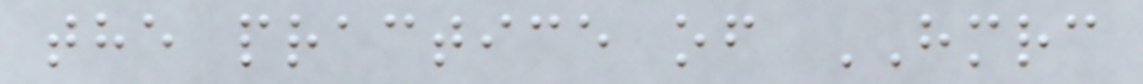the practice of HMRC
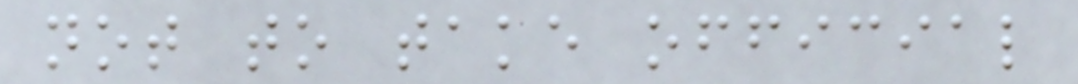not to take official
